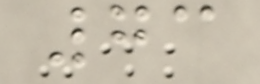73
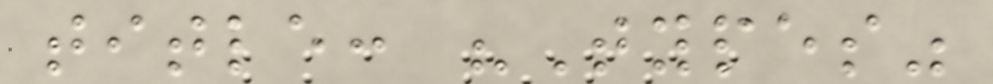title: "Types"
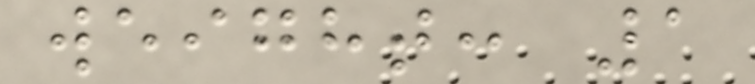weight: 1
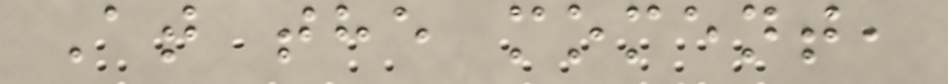At the moment,
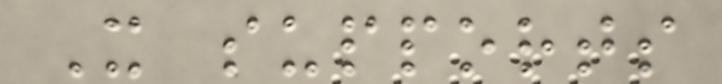X supports
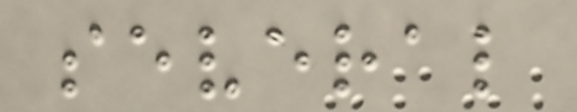several
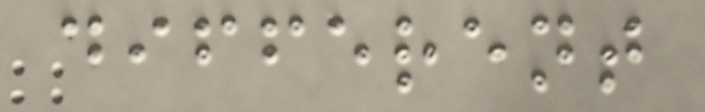different
